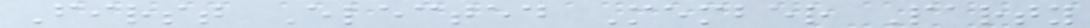First Elected Member Party
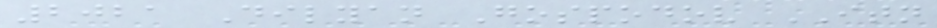2021 Dilyan Gospodov ITN
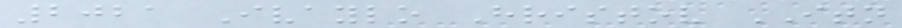2021 Ivaylo Hristov ITN
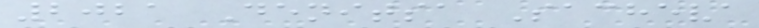2021 Denitsa Sacheva
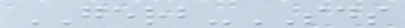GERB-SDS
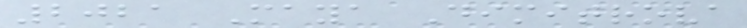2021 Maya Dimitrova
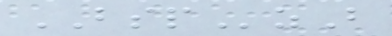BSPzB
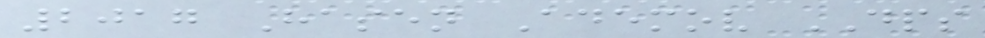2017 Hasen Ademov DPS
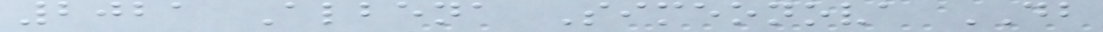2021 Albena Simeonova DB
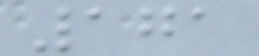171
